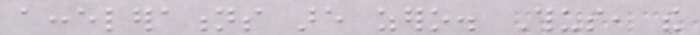accelerations are zero. Thus, the
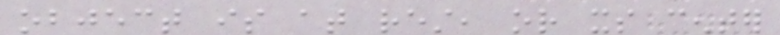object is at rest, or its center
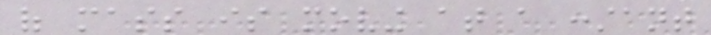of mass is moving at a constant
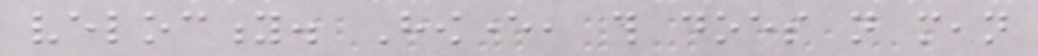velocity. However, this does not mean
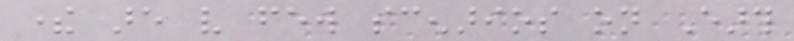there are very few scenarios on Earth
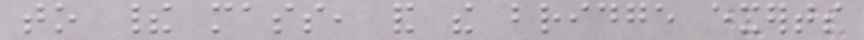to their mass, and the bridge exerts
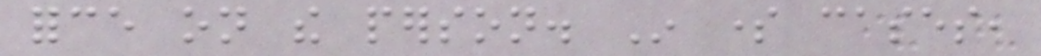force on the person. In some cases,
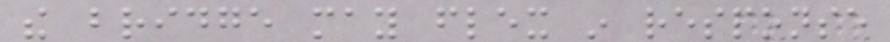the bridge may flex in response
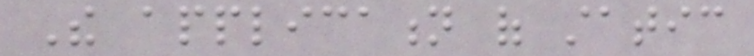The application of static
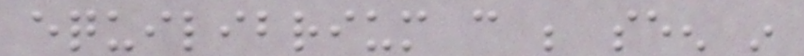equilibrium can be seen in
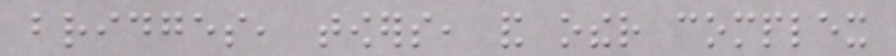bridges, towers, and other complex
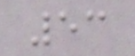53
